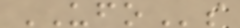UFOs
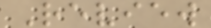Review
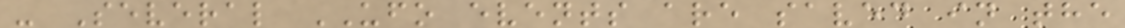- Several UFO events are saved in the
